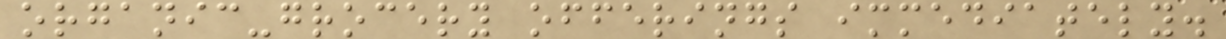organic-grocery offerings immediately.
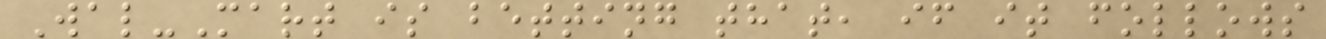Wal-Mart is betting that, if it follows
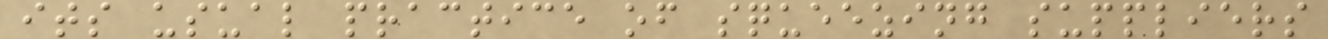its usual practice of squeezing suppliers
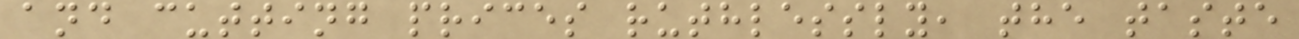and cutting prices ruthlessly, the taste
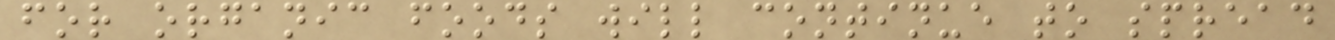for organic foods will continue to spread
